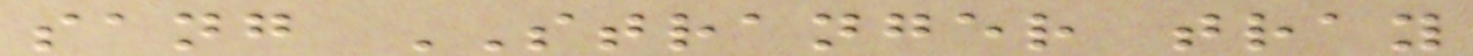sang STRANGER tray
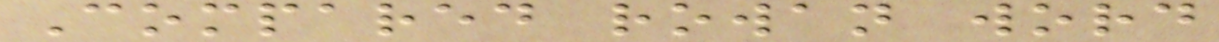Compared rowan word
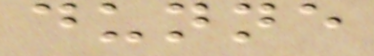dunne
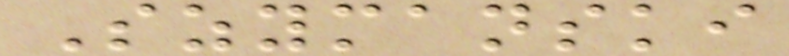Szymanski
